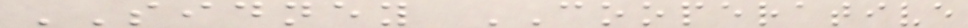SIDNEY COOPERATIVE
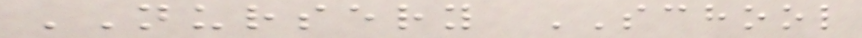NURSERY SCHOOL
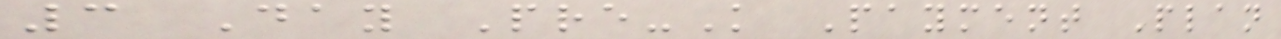3 Day Pre-K Payment Plan
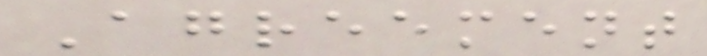Agreement
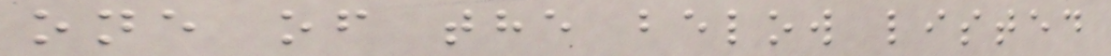one of the below listed
